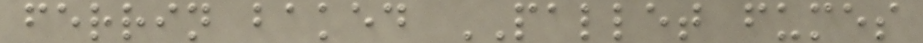ferrin baked PALLET fumes
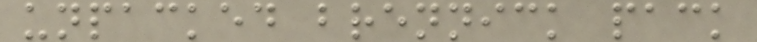unpacked brennick pack
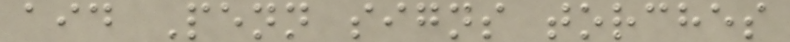aid Penn signs torches
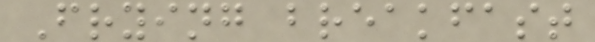Frying breakfast
